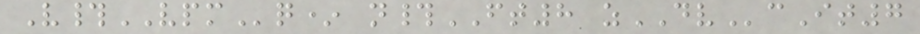V#VPMq* n#FT8 zDVcIt7
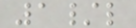1/l
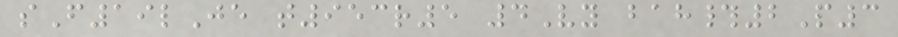sF19lJe t953r5 4Vy bah#2P3
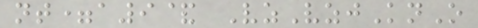nt=a9& VzVzjKnO
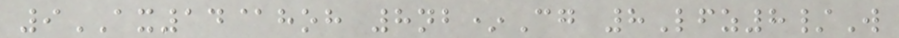9AX14@hoh 8nb*Cg 8Lfz8/W
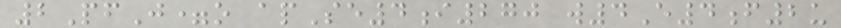2PfJ=o apSe4i270 w4E4f2u
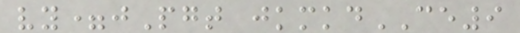vy=jPgt jkmkdCE9
